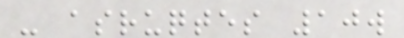- asruqtes 10w
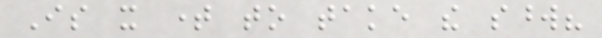Is it time to take the sword?
